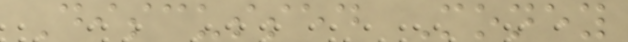Discussed Money
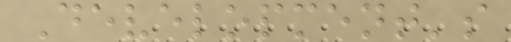Development's
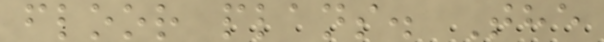floor plans. The
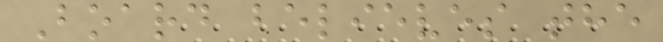Board believes the
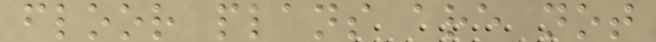floor plans are not
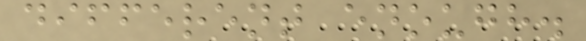different enough.
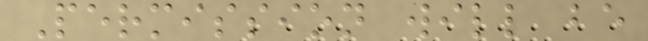Permission will be
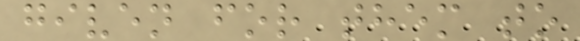given for them to
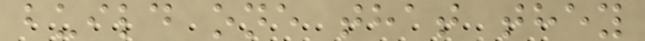build one that they
